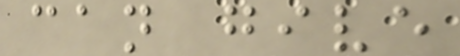can give
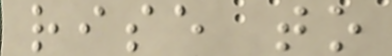rise to
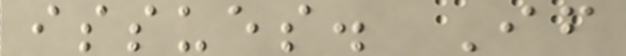issues. If
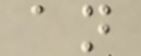an
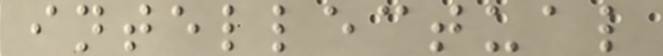intellectual
